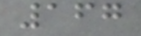167
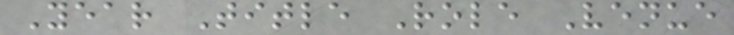Year Title Role Venue
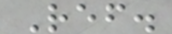Ref.
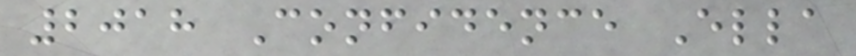2018 Confidence Ella
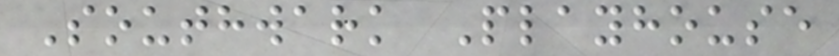Southwark Playhouse
